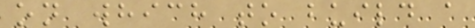on which to build a
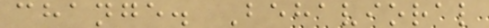change. Behavioral
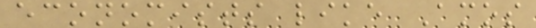economists like Amos
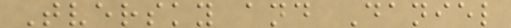Tversky and Daniel
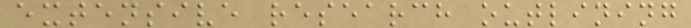extensive research outlining
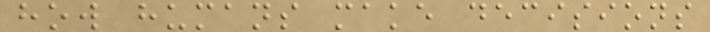how humans make decisions
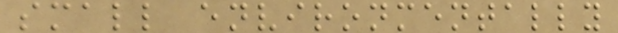small environmentally
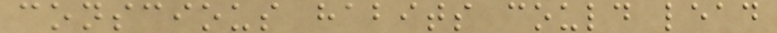conscious habits could lead
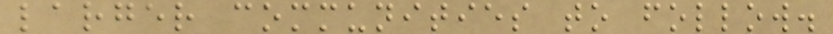larger communities to follow.
